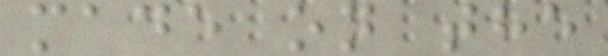made on the
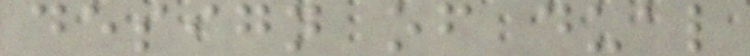design of dual
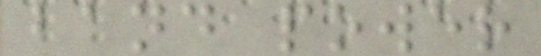band power
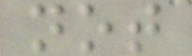not
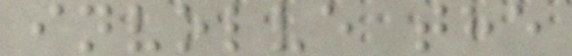involve the
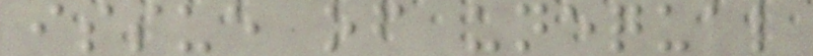issue of unequal
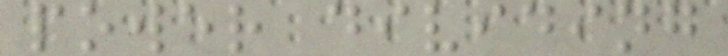power dividing
